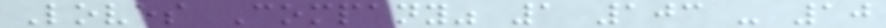Loves Company" 1 103 - 10
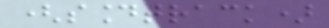(soundtrack)
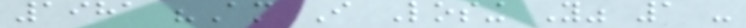1981 "Am I Losing You" 1 -
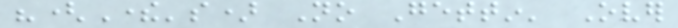"(There's) No Gettin' Over
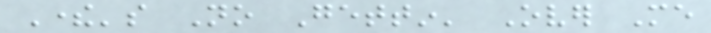There's No Gettin' Over Me
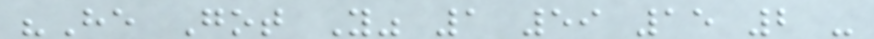"He Got You" 1 59 15 2 -
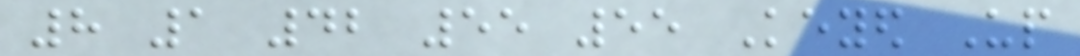8 1 42 55 55 Keyed Up
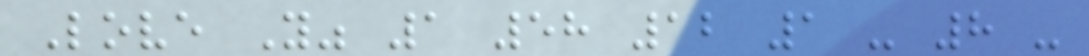Love You" 1 58 12 1 - 8 -
